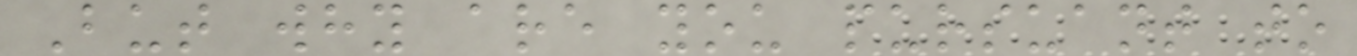But why are you pursuant to
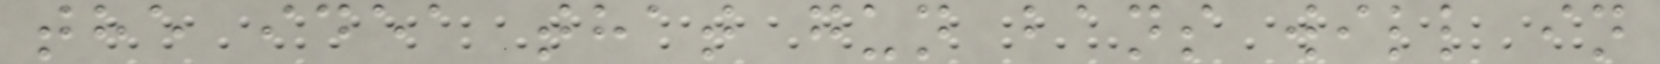the idea that gun bans will in
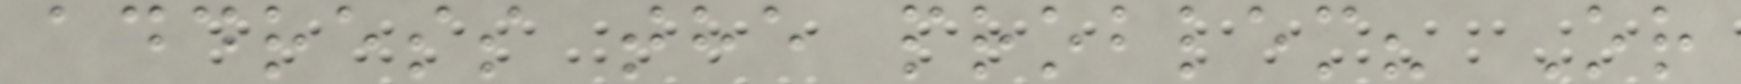address the problem? Or
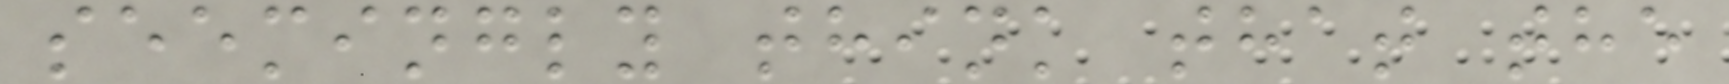seemingly think that the
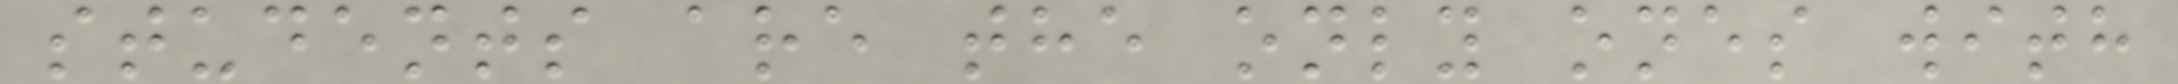students are the only ones with
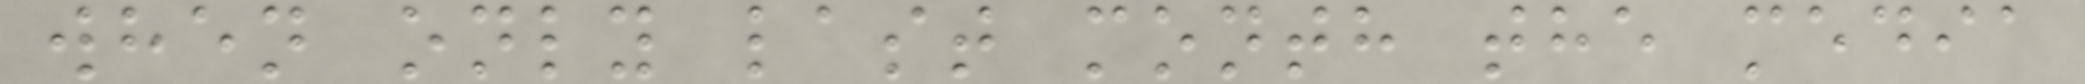when only last month the media
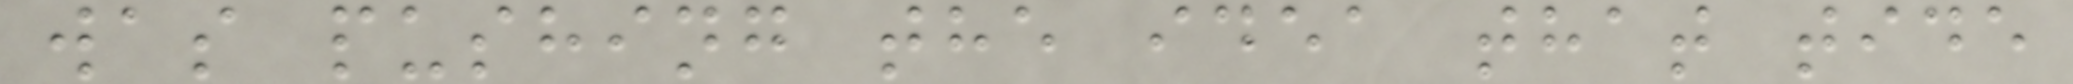was pushing the idea that tide
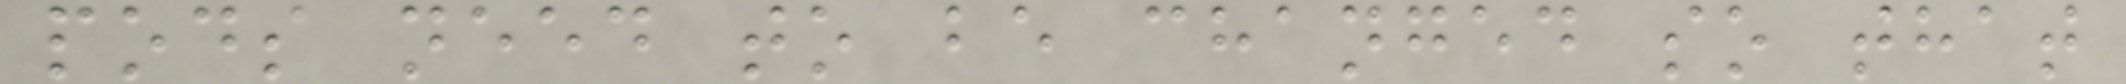pods need to be changed so that
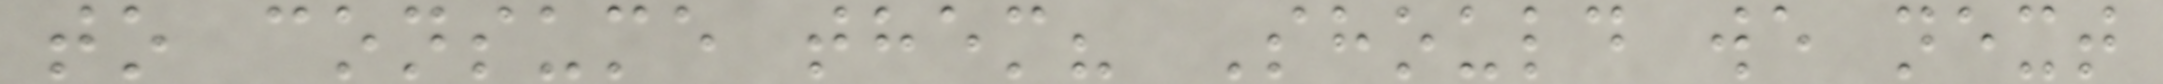to consume them? Should we next
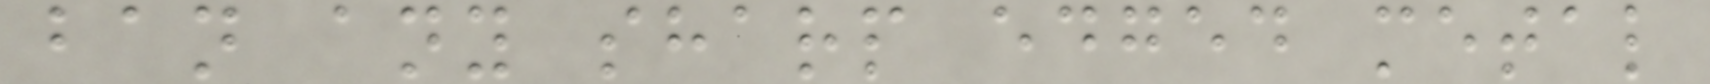ban any sharp edged metal
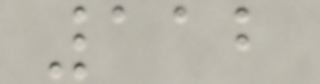112
